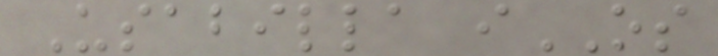Usabilla iOS
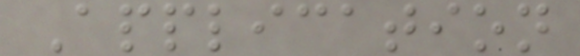Application
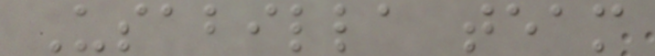Usabilla team
